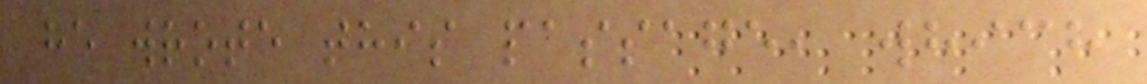he wrote this passage, which
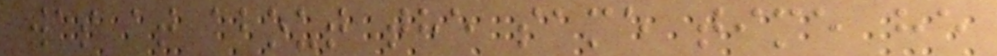was at about the same time he
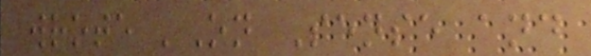wrote 'On Sense and
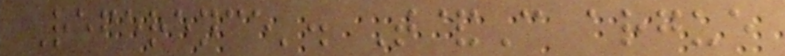Reference'. T&C argue
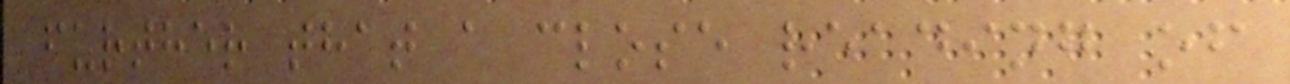further that a close reading of
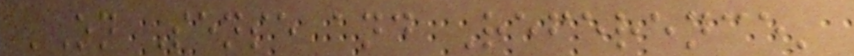'On Sense and Reference'
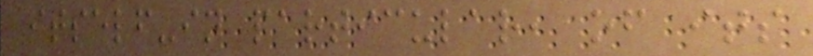itself-in particular, of its
